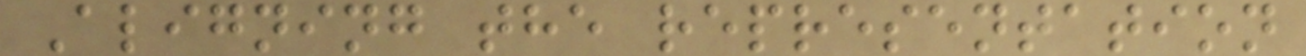Aligning the representation
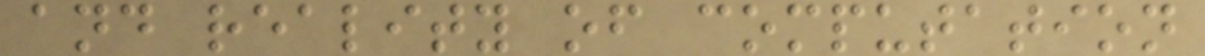and reality of computation
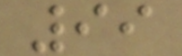99
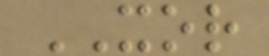XOR
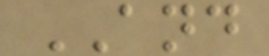AND
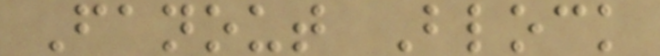Fanout Block
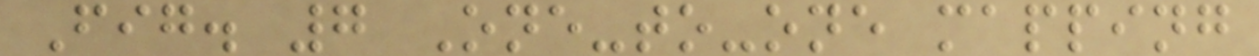Fig. 7 One-to-one mapping
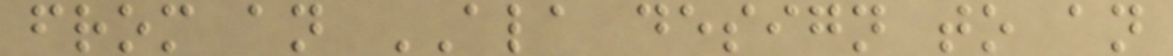from an ALA design to an
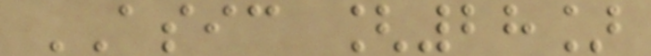ASIC [28]
